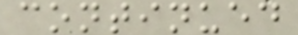continued
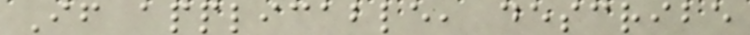If applicable, describe
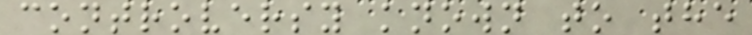controversy known to the
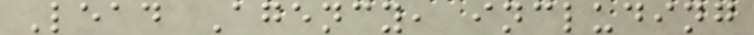Lead Agency, including
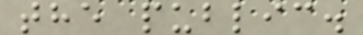the public.
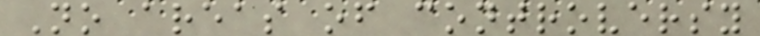No areas of controversy
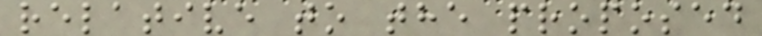relative to the proposed
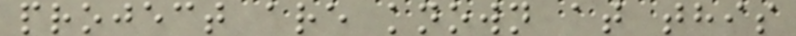project are known at this
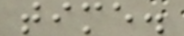time.
